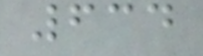634
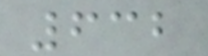632
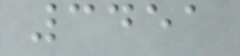3451
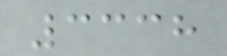3338
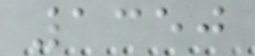1350
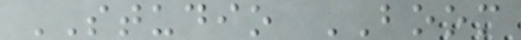STUDIO BOOM
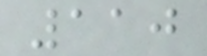110
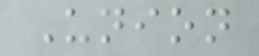Union
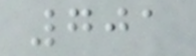701
